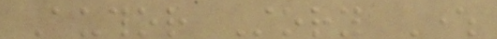Author Story Where
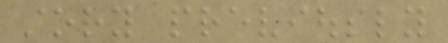story previously
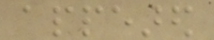appeared
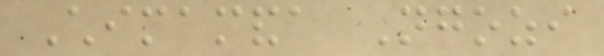Chimamanda Ngozi
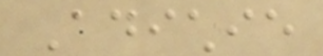Adichie
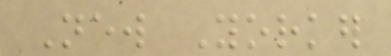New Yorker
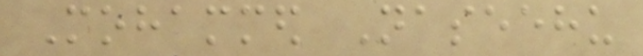Mohammed Naseehu
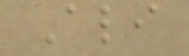Ali
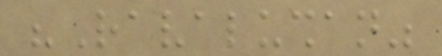"Ravalushan"
